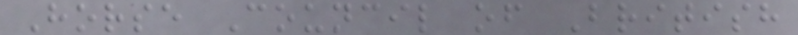Horse Council of British
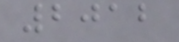2012
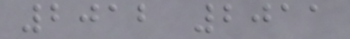2012 2011
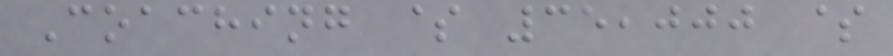Coaching $ 35,000 $
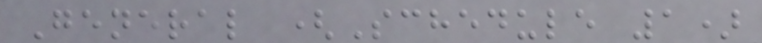General (Schedule 1)
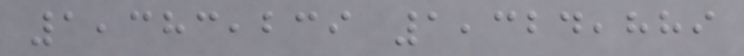1,383,239 1,324,889
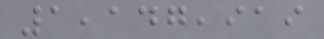1,147,919
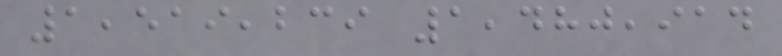1,519,239 1,480,914
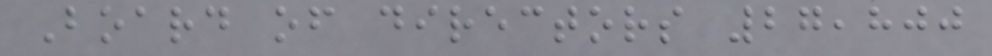Board of directors 27,800
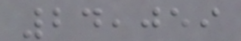24,059
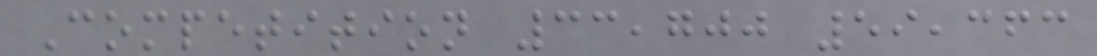Competition 33,700 59,363
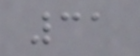31
